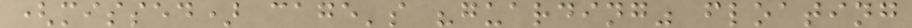(missed) cage's "guarding" floating
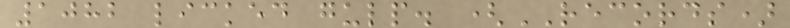1082 licked gulp. (RECORDS)
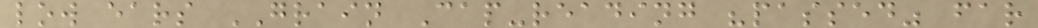low ears GRAIN Cap-reading "passed" far
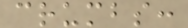crumbs:
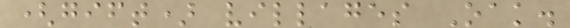(gift) villages Oak.
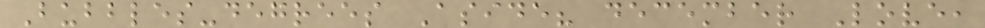Bubbles-degrees Aside? december Love,
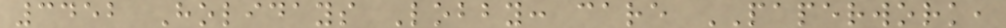3452 Holidays Lobby: care PAPERWORK,
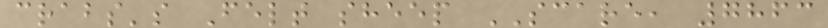crabs's Felt sheep SCARE, 7863
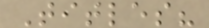Titles?
